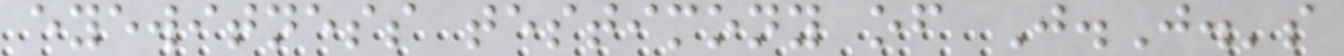eyewitness testimony of J.J.'s
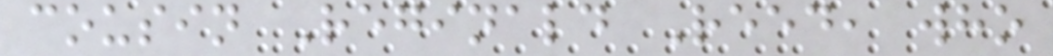cousin Reginald Reed, who
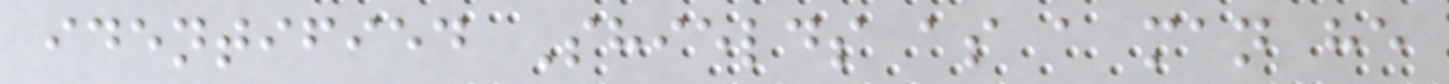identified Shields as a man he
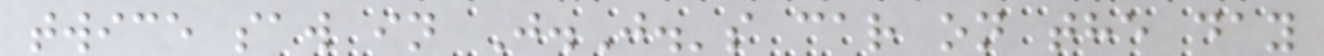twice saw in J.J.'s car on the day
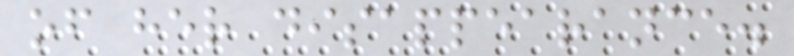of her disappearance.
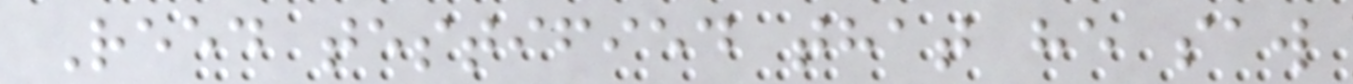Reed testified that he saw
